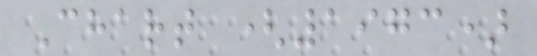Chart (1973)
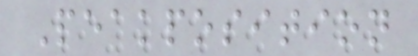Peakposition
